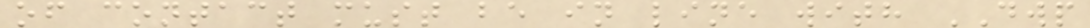of contact must be in line with DWP
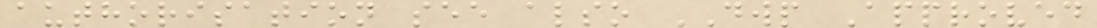authorisation see also DWP Approved
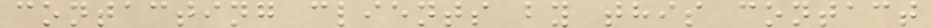contacting clients by this contact
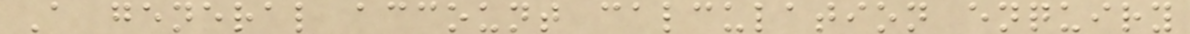A general account calculation enquiry
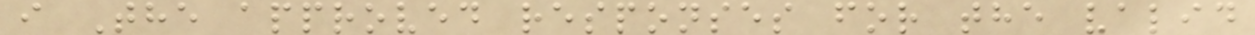i The approved responses for the valid
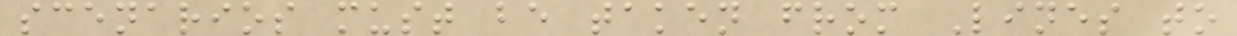scenarios must be taken from Lines to
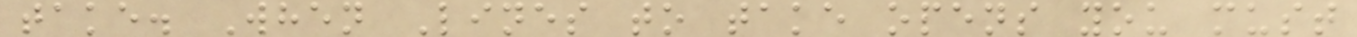take. When Lines to take opens you must
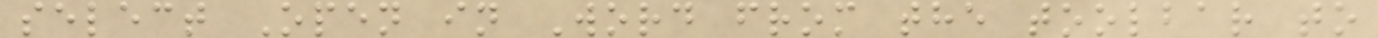select Open in Word from the toolbar to
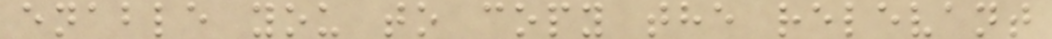enable you to copy the relevant
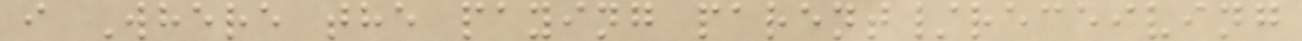i Where the paying parent/receiving
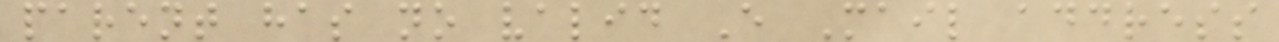parent has no valid E Mail address
